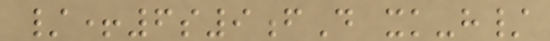/+6s9fD xk-h/
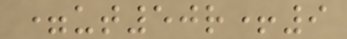=ut50r+9
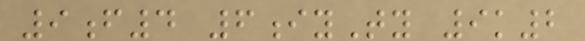9f4 6iyTy 9k2
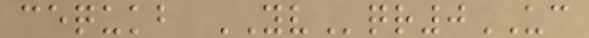cequkb YVqr0UC
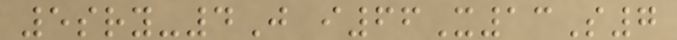5sry-4J i66X13S7
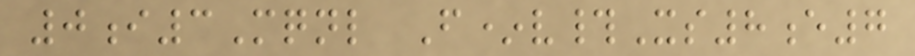0i3Mqnl F*v#Xs8e7
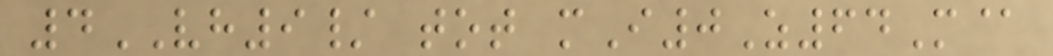4VH9/ tot mI0Z64M@
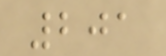201
